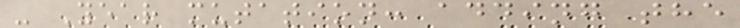- Year mutation: adding the
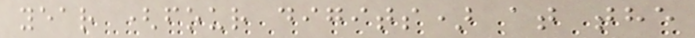year (four digits) at the
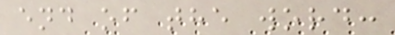end of the word:
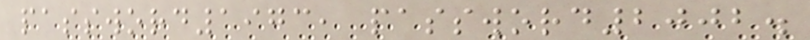password1973, password2002.
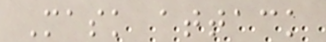Mask attack
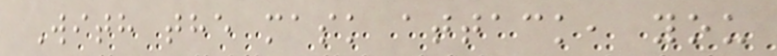With the mask attack, you
